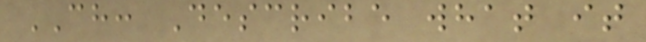CH: Describe what it
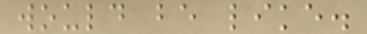would be like.
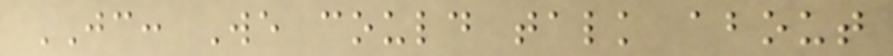JC: We could talk about
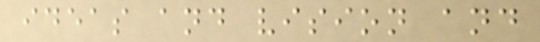ideas and vision and
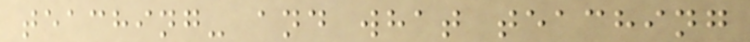teaching- and what teaching
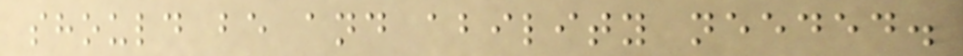should be and ability needed.
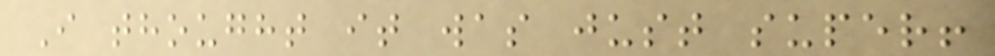I thought it was just super!
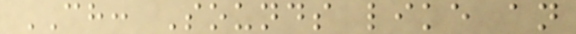CH: Sounds like an
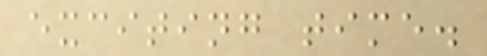exciting time.
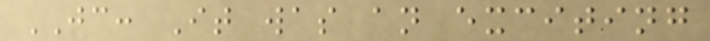JC: It was an exciting
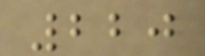220
